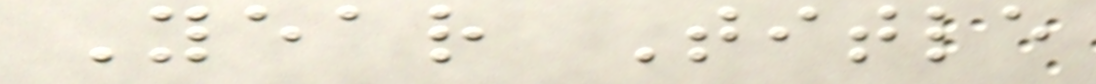Year Title
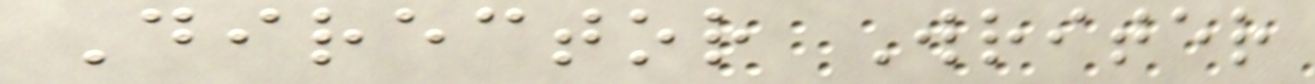Director Writer
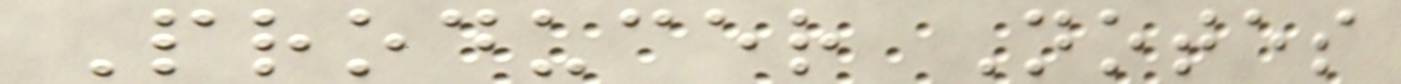Producer Notes
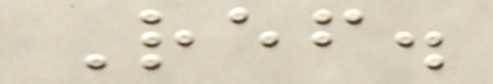Ref.
